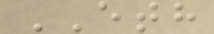ETH
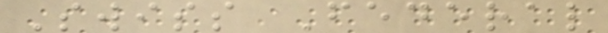Swiss Federal
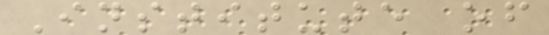Institute of
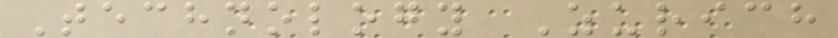Technology Zurich
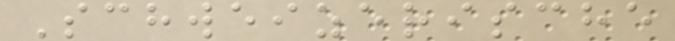Schweizerische
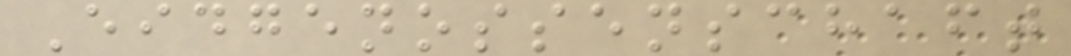Eidgenossenschaft
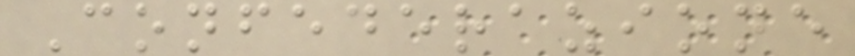Confederazione
